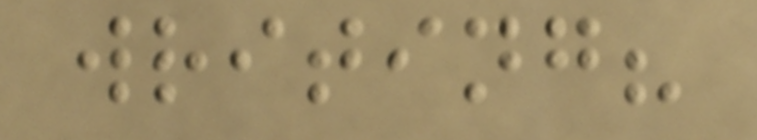writing?
